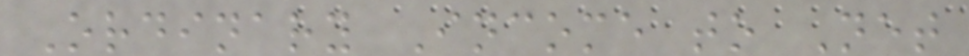Ordinary Income to Net
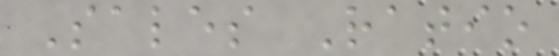Sales Ratio
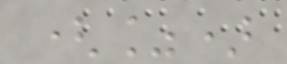(%)
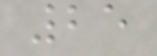25
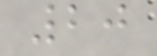20
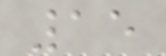15
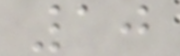10
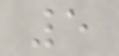5
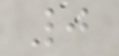0
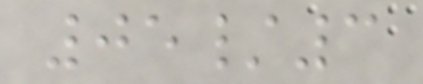05/3
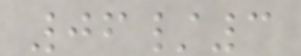06/3
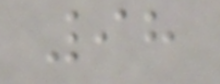98
